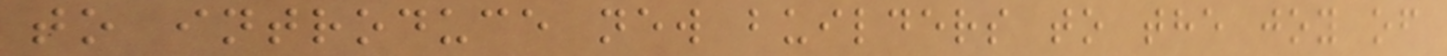to introduce new builders to the joy of
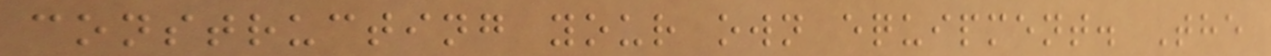constructing your own equipment. The
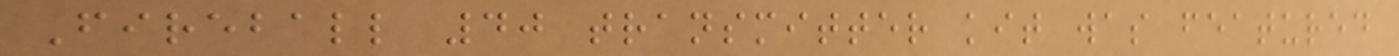Fireball 40 transmitter kit was featured
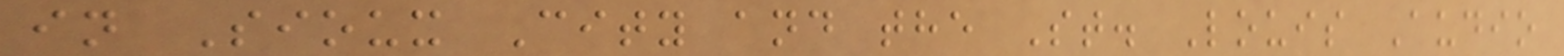in Sioux City and the St. Louis Audio
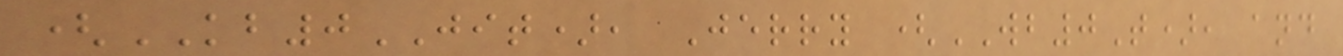(KB0JIT), Jerry (WB0T), and
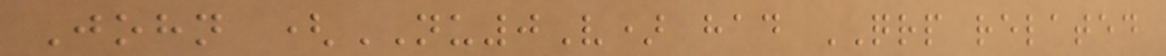John (NU0V) had QRP related
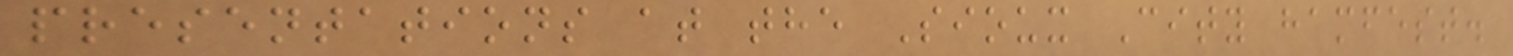presentations at the Sioux City hamfest.
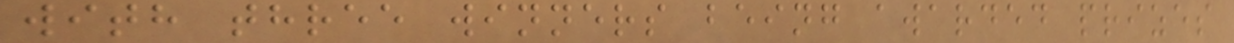with three winners being awarded prizes
